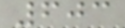603
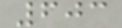603
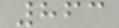863
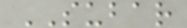SUBAR
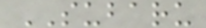SUBARU
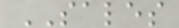SALES
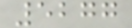5277
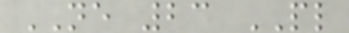NE 23 PL
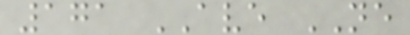171 AVE NE
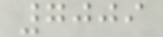7009
